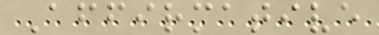Affirmative
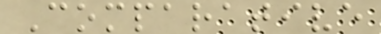Comparative
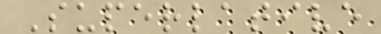Superlative
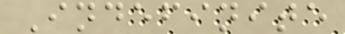Indefinite
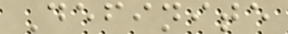Definite
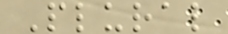Plural
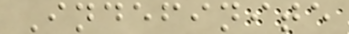Indefinite
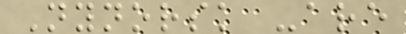Nynorsk -are
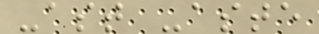-ast -aste
